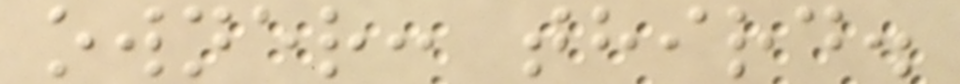owner: third.
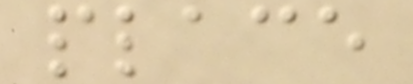place
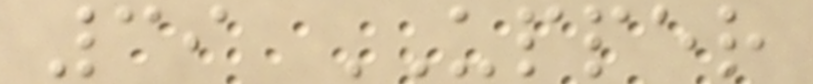39 UPPER
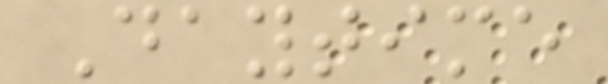Daytime
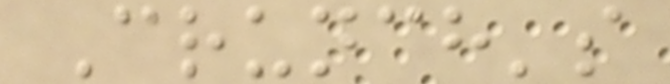Crunch's
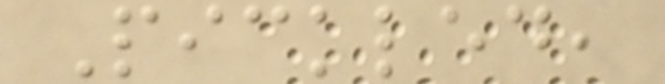Pickled,
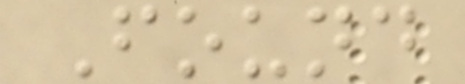Found
